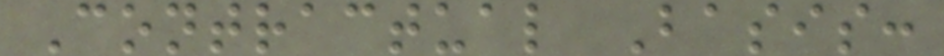Contractual Basis:
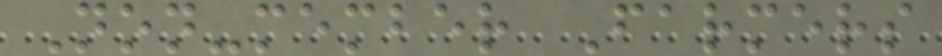Non-member Farmers
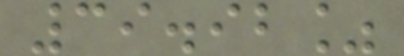39.92%
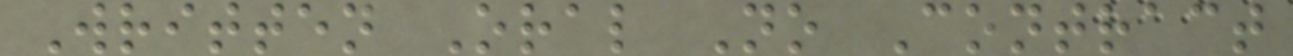Written Oral No Contract
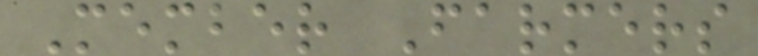Member Farmers
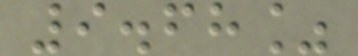9.68%
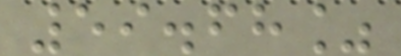59.68%
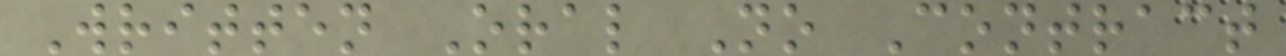Written Oral No Contract
